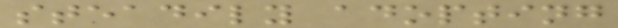steadily adopting
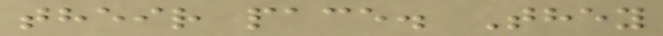their pace. They
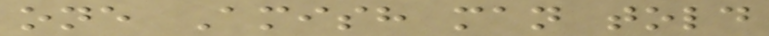one Amish man told
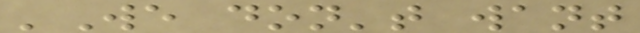'We don't want
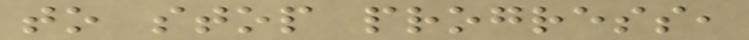to stop progress,
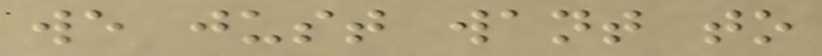we just want to
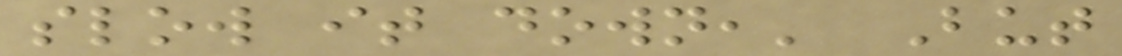slow it down,' But
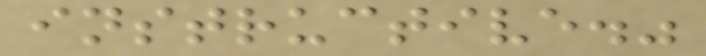instructive."
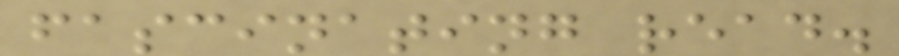fascinating read.
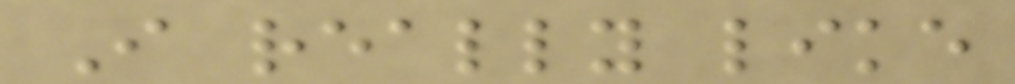I really like
